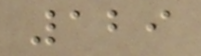129
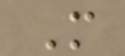M
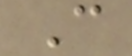C
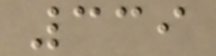339
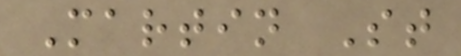Martin St
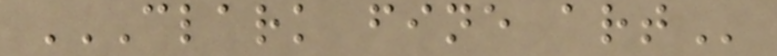CLARK FINE ART
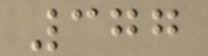377
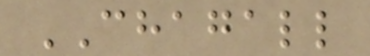CHAGALL
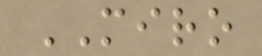MIRO
